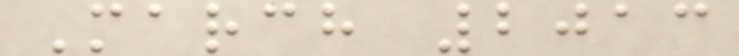March 2013
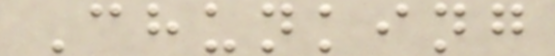Chunking
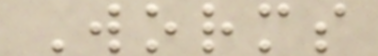Worms
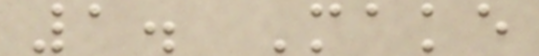1. Make
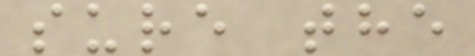sure the
